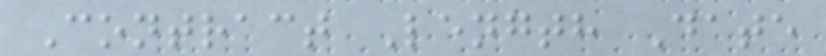Contract Length Date
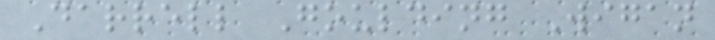Darrell Goulding Wigan
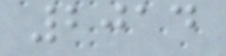2014
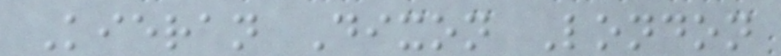Kieran Dixon London
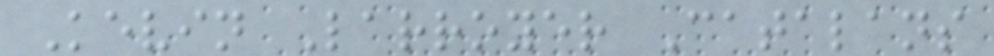Kevin Larroyer Catalans
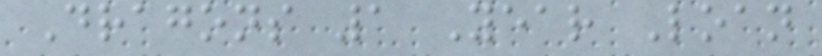Dragons 1 Year Loan
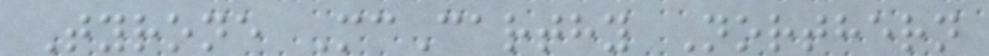Tyrone McCarthy Northern
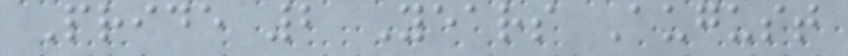Pride 2 Years August
